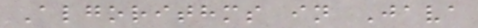Algorithms in Java
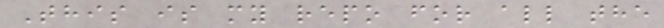This is my repo for all the
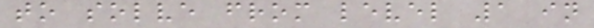to solve from level 1 in
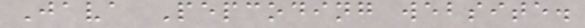Java Pepcoding website.
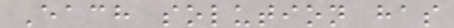Each solution has
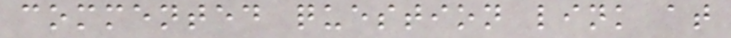commented question link at
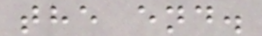the end.
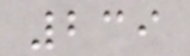239
